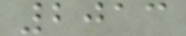2013
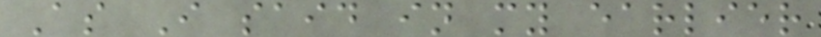As I said in my earlier
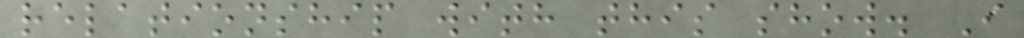relationship with this show. I
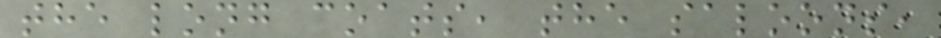the long coats, the saloons,
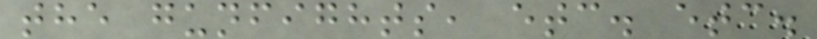the gunfights, etc. etc.
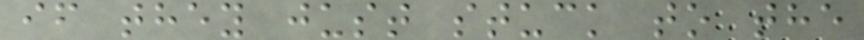if they just stuck to the
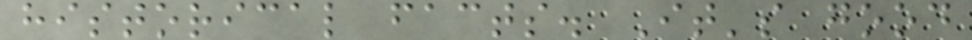historical facts. It's good
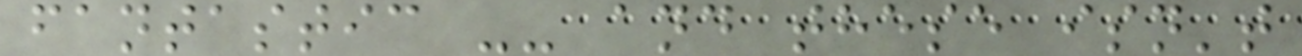fantastic -- and these isn't
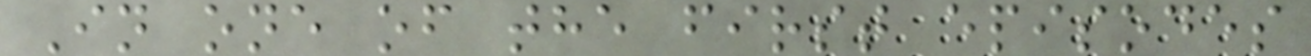In one of the first episodes
